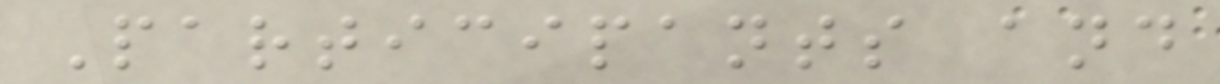Participants and
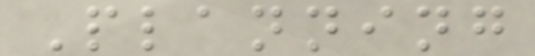Planning
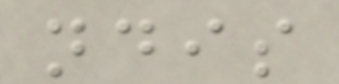ndis
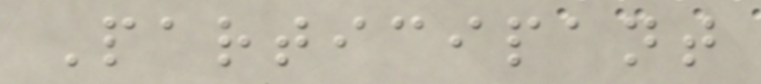Participant
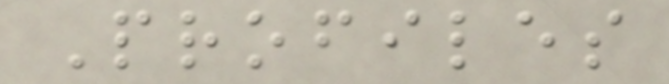Profiles
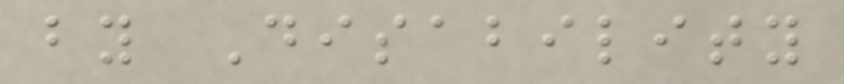by Disability
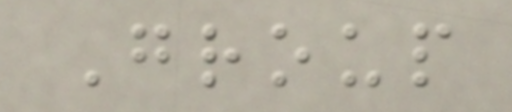Group
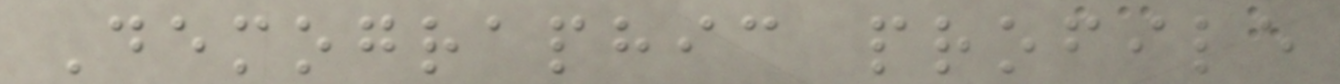Demographic profile
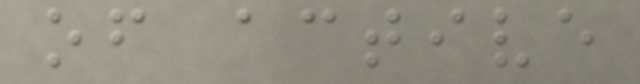of active
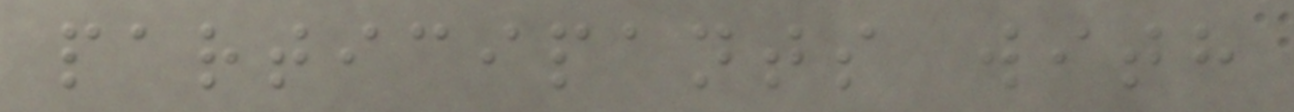participants with
